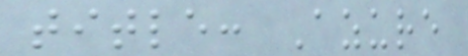title: Azure
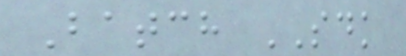Batch SDK
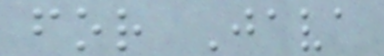for Java
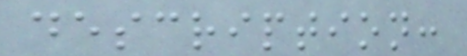description:
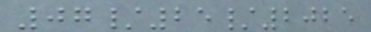07/25/2025
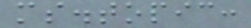ms.topic:
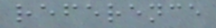reference
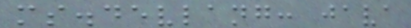ms.devlang: java
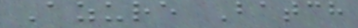Azure Batch
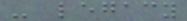- legacy
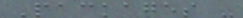Packages -
